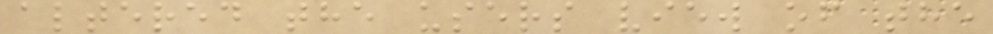altered the users view of the
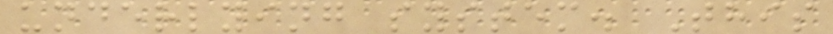underlying system. This
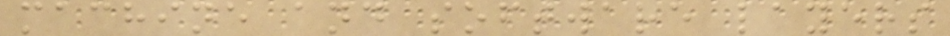machine and software layers
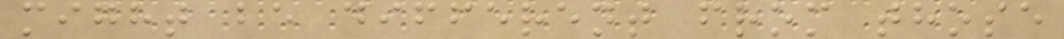might be different from those
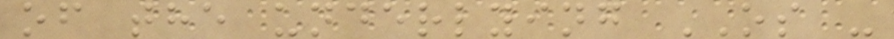of the underlying OS -
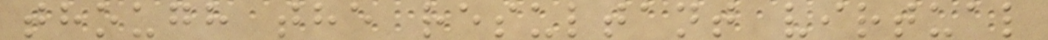though the resultant virtual
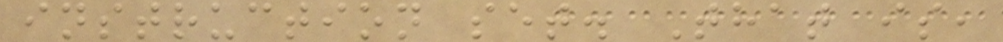instruction set. That is,
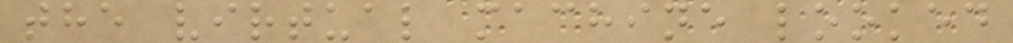the virtual machine looked
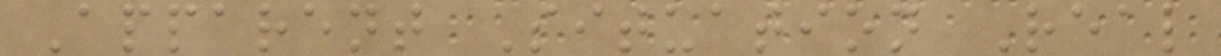Apparent Situation Real
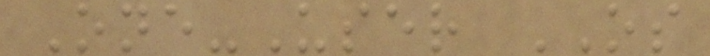One-User OS
